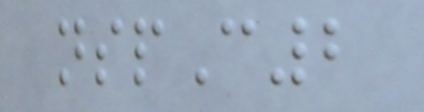nspC2
